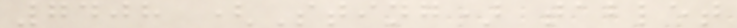7408 (Sting) tablet
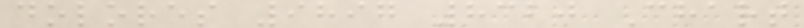dolores 9897 8320 Chart
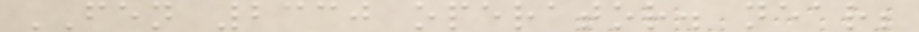FEN 2330 operator. near;
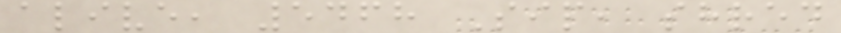alive, 5468 Sip, shred
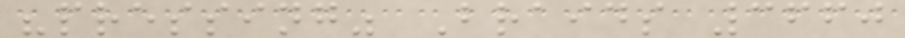"pressing" Braids 3660
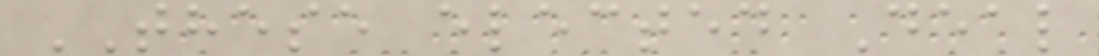THESE elected Deal
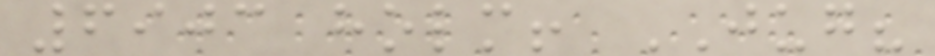6903 holm! JUG?
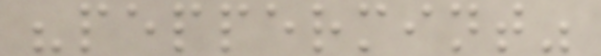"peppermint"
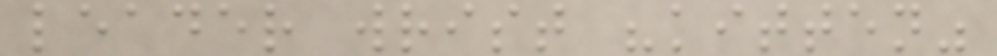leader wrist "kitten"
